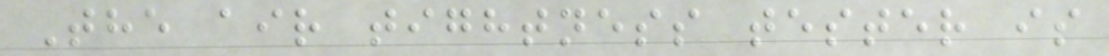The air tightness tester is
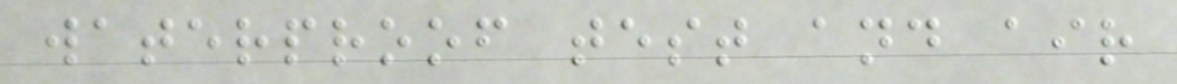waterproof test and air
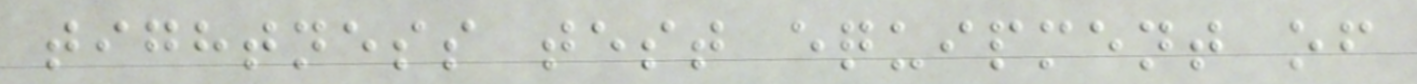tightness test equipment of
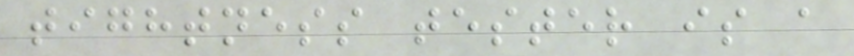tightness tester is a
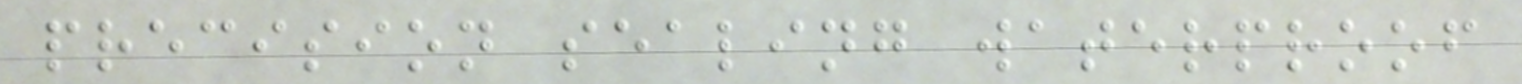precision sealing waterproof
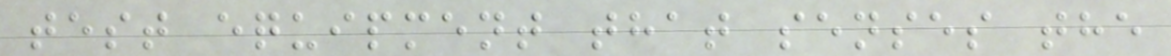test equipment that senses the
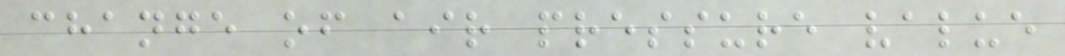change of air pressure value
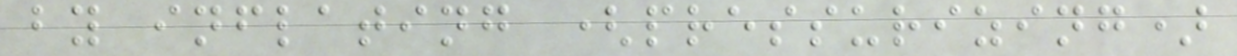by inflating (pressurizing)
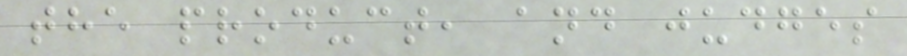the product, and judges
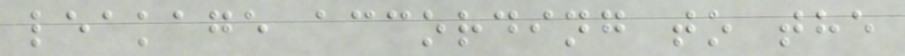leakage according to the
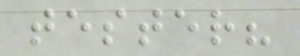tester?
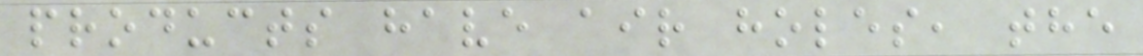products have air holes, the
